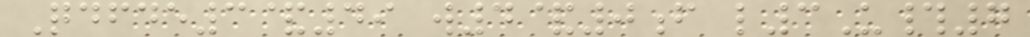Qdfde3&49 w4&0f l3U#7
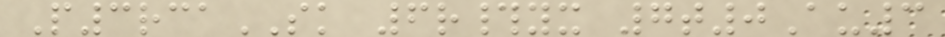P3rcaSK 6r#yx 7t0Au3
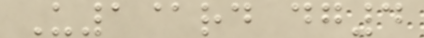U1@rd dg4
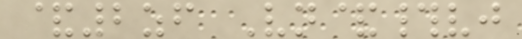&2zf Vn&#vj
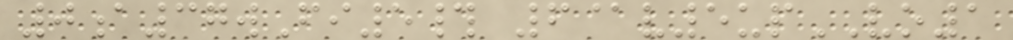0a37wFi5# 6@v5upVO1
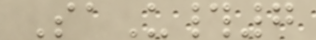SaU#7
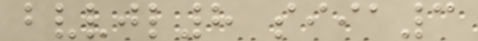bvvjl8 siia3
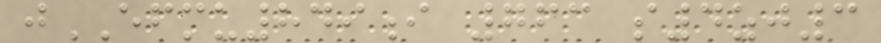jEFMU849i 763 s4zj3
